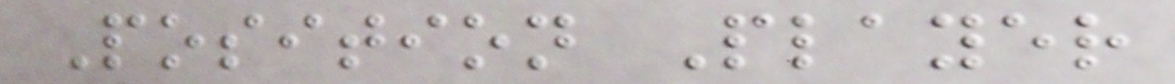Position Player
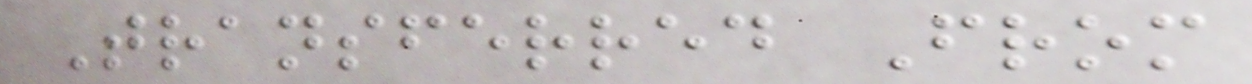Transferred From
